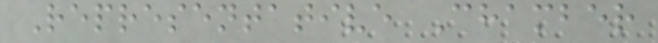Representative Chamber
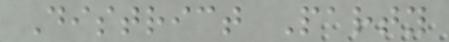District Party
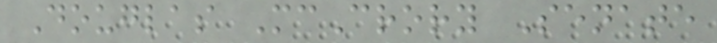Douglas McCrory Senate
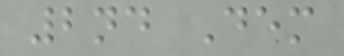2nd Dem
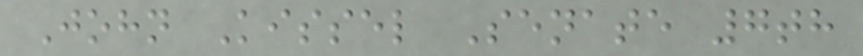John Kissel Senate 7th
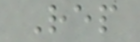Rep
